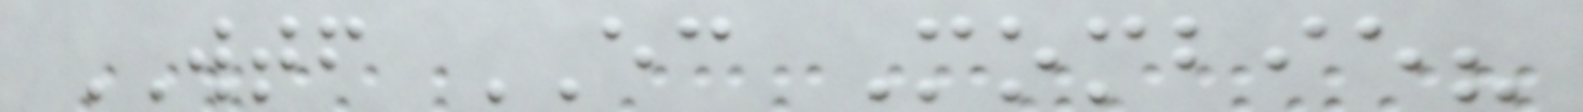WTF EC Mombie?
